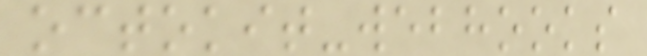octokit-webhooks
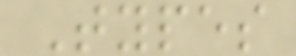Types
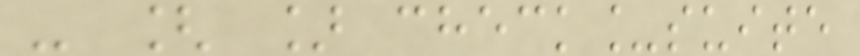- [ ] check_suite
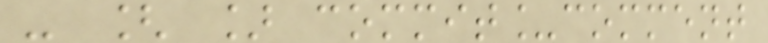- [ ] commit_comment
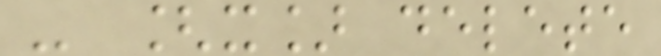- [x] delete
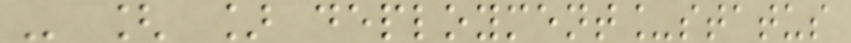- [ ] deployment_status
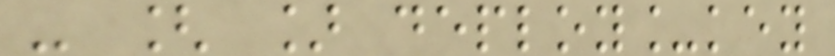- [ ] deploy_key
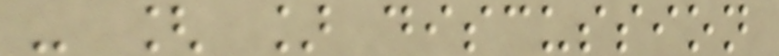- [ ] discussion
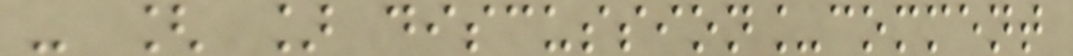- [ ] discussion_comment
